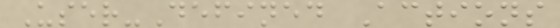User-Defined Actions
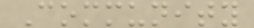Community
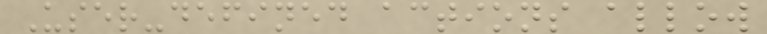User-defined actions allow
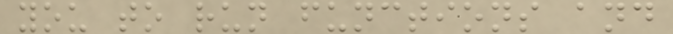you to run functions and
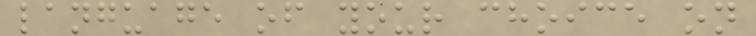language of your choice on
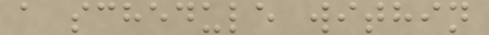a schedule within
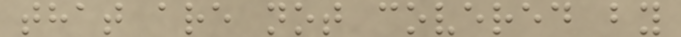that are not covered by
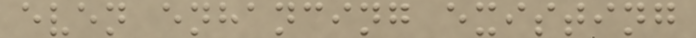even enhancing existing
